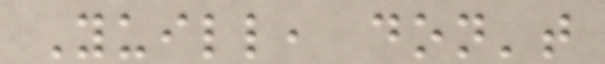Yuill, don't
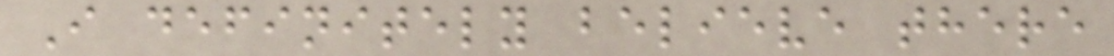I definitely believe there
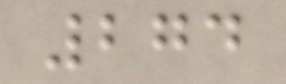274
